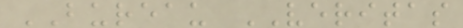BUREAU VERITAS
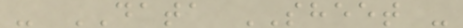- DATA SHEET -
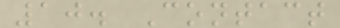10. Contact
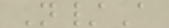N/A
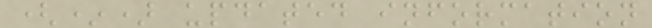(*) updated information
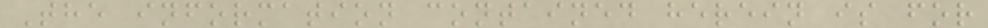The information contained herein is for
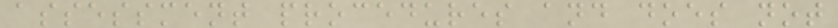assessment procedures and does not
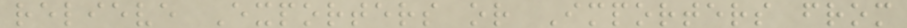relieve Exporters or Importers from
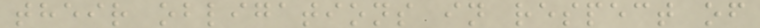their obligations in respect of
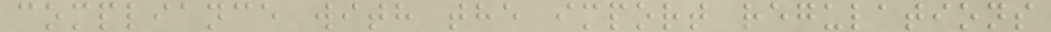compliance with the import regulations
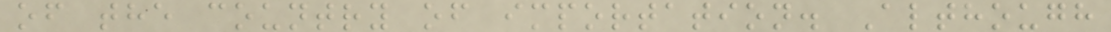of the country of importation. Although
